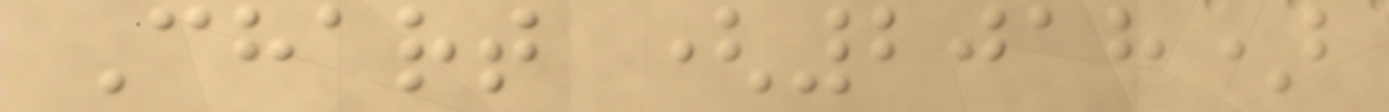Chart (2018)
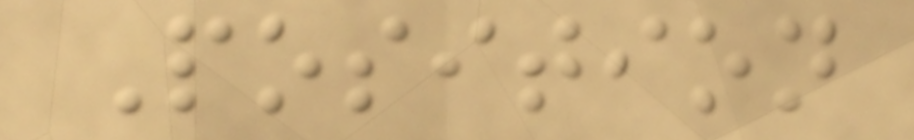Position
